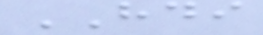HDI
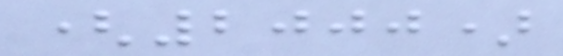(2000)
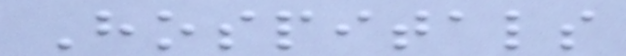Hospitals
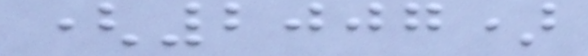(2007)
